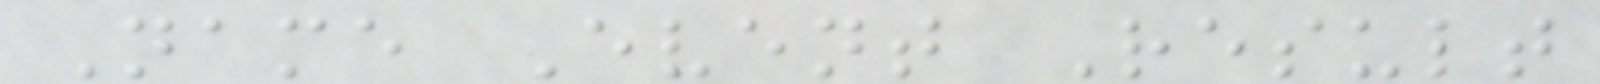Name Event Result
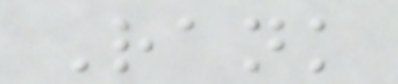Rank
